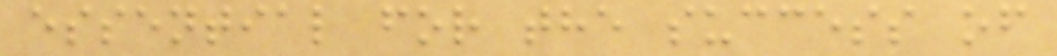essential for the success of
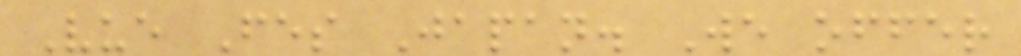Vue Fes Japan. We offer
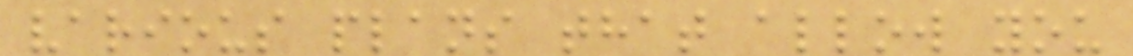various plans that allow you
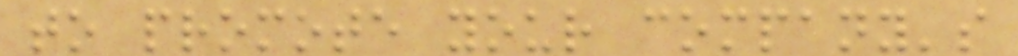to promote your company's
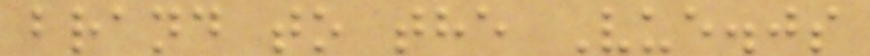brand to the Vue.js
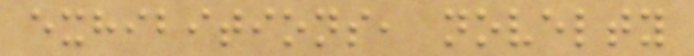exhibitions, novelty
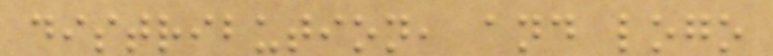distribution, and logo
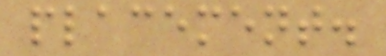placement.
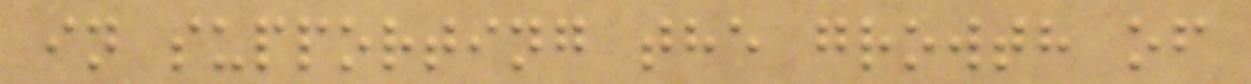in supporting the growth of
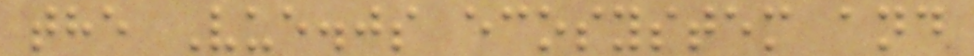the Vue.js ecosystem and
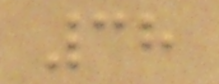38
